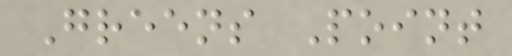Greens Point
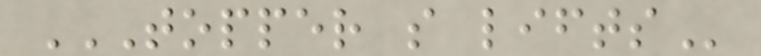TOPPER S LIFTS
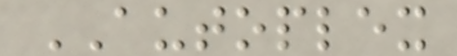AUTOPLEX
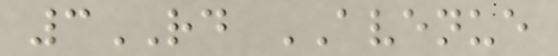3RD AVENUE
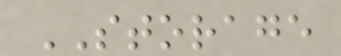STORAGE
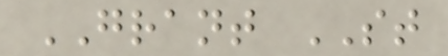GRANT ST
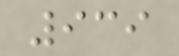939
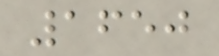1650
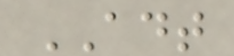ADT
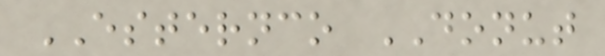ESTERNCO DONUT
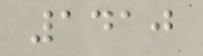1410
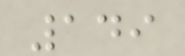149
